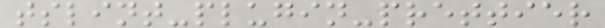tslint-plugin-prettier
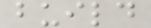build
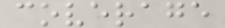coverage
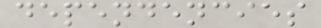dependencies
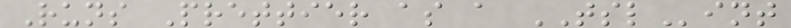Runs Prettier as a TSLint
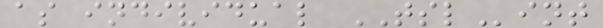as individual TSLint
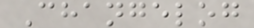Changelog
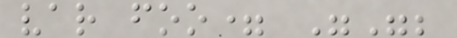var foo= "";
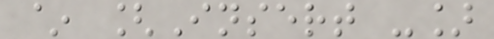~ [Insert -]
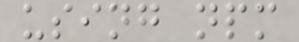using npm
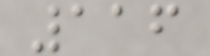116
